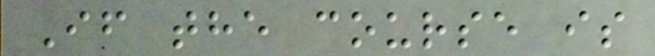If the course is
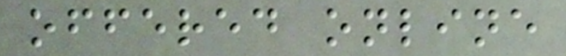offered online
